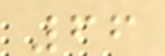66
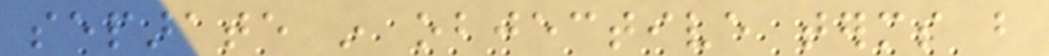separate in objective terms but
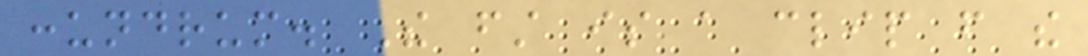conundrum. The first is a clip from the
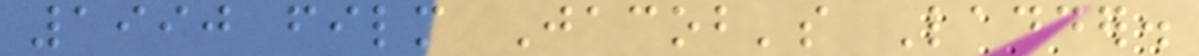1990 film Jacob's Ladder.
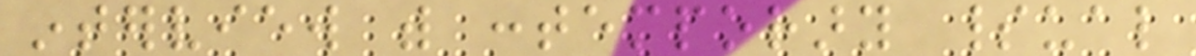interview with contemporary spiritual
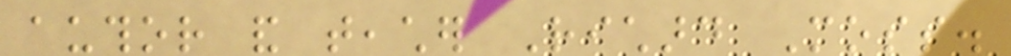author and teacher Richard Moss.
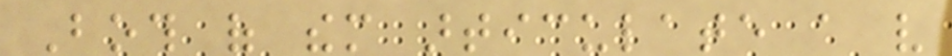Both of them articulate a very
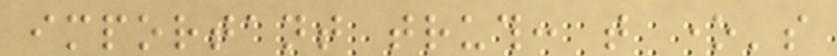important truth: that one's
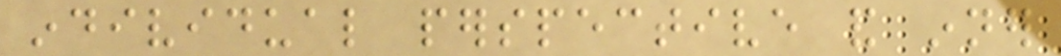individual perspective and inner
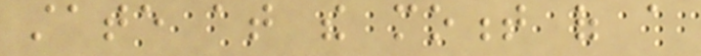state at the moment of a
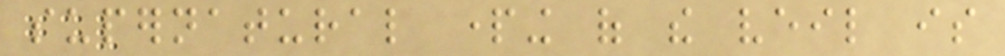supernatural parting of the veil is
